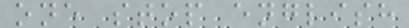one stop english
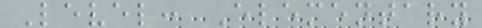Level: Elementary
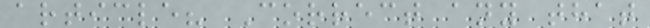article? Correct any that
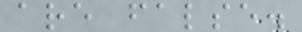are false.
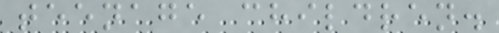teenage children.
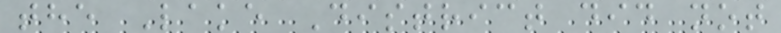the Lake District did not
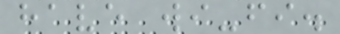have wi-fi.
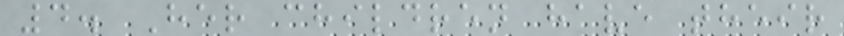4. Her children have their
